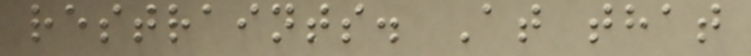restraints. At that
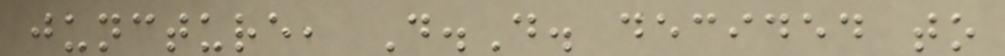juncture, D.D. decided to
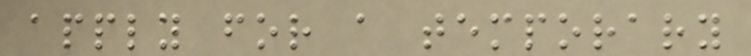apply for a temporary
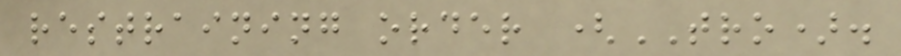restraining order (TRO).
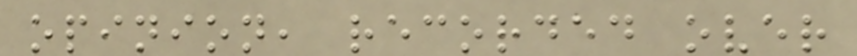opinion, recorded over
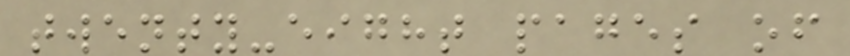twenty-eight pages of
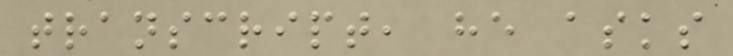transcript, he asks
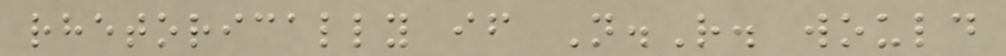rhetorically if N.R. would
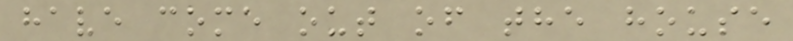have come out of the house
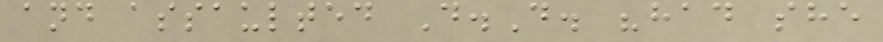and assaulted D.D. "had she
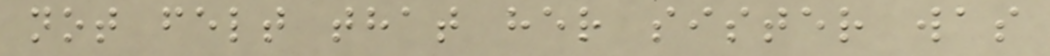not felt that her sister was
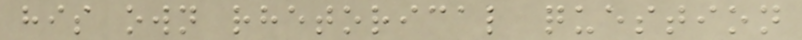his own rhetorical question
